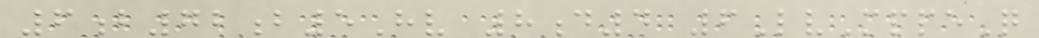6b72b5Hv 8d4 6LvMppeQ
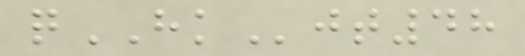qHKjt48
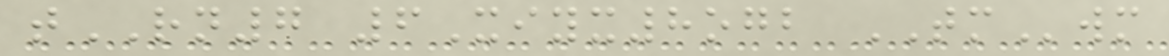tRN7 6Xiyx8ogb TMwm
